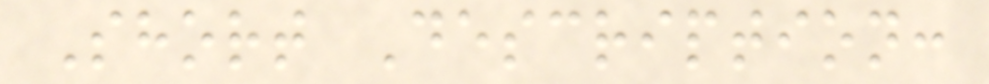Short Description:
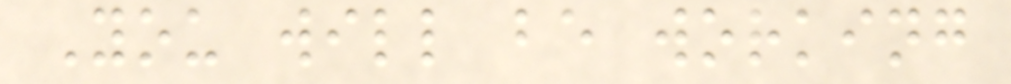You will be working
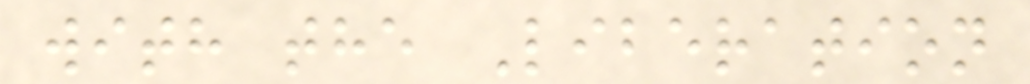with the Liberation
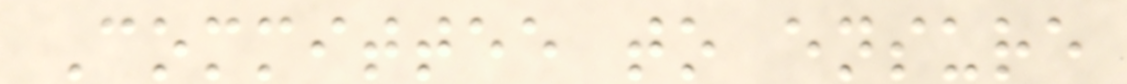Committee to ensure
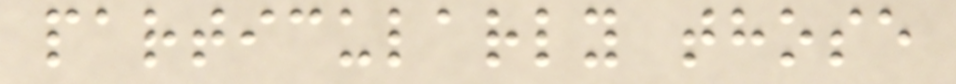particularly those
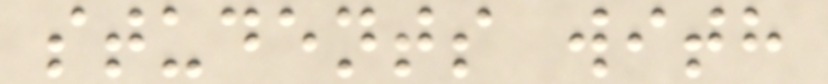students with
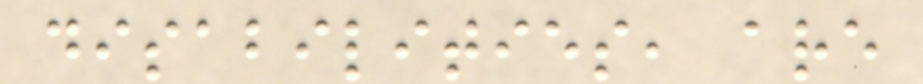disabilities, are
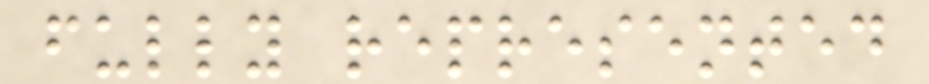fully represented
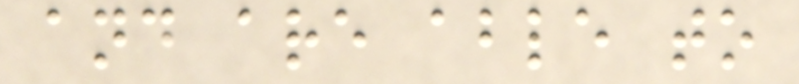and are able to
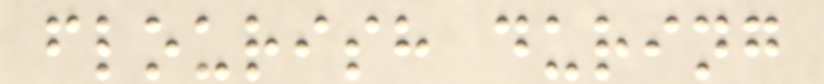flourish during
